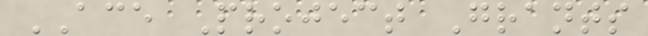ACE Project Grants
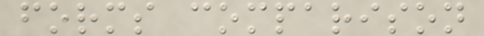forms comparison
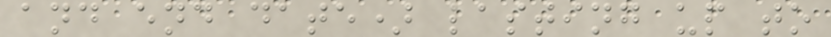and end date) lasting up to
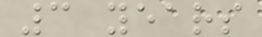3 years
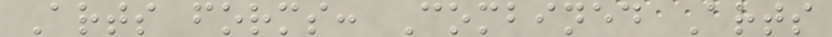Arts forms: Combined Arts
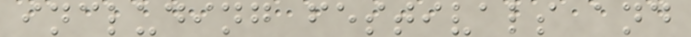including festivals and
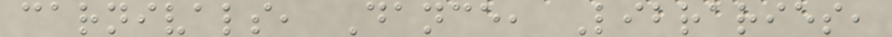carnivals, Dance, Libraries,
